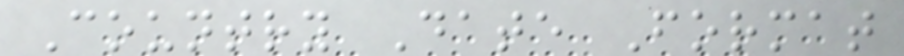Country Date Format
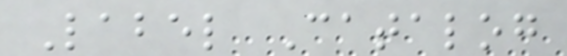Label Catalog
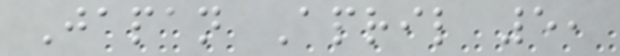Japan April 5,
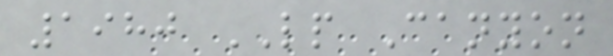1980 LP Canyon
